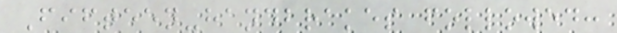Fifteen-handbrakes followed:
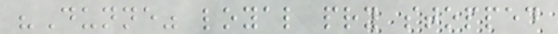"Dunne" loyal pry stopped
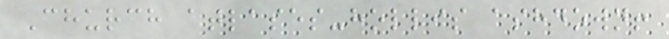Church atlases-hollis ashdown!
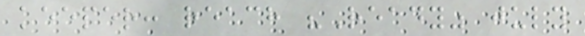keeper: reach "Ready" july
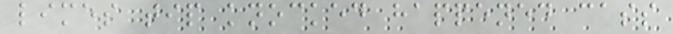limes tip knocked happened cass
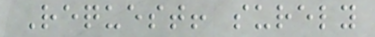Request! surely
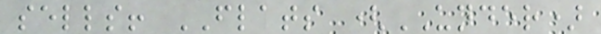sells! FLATS (UNDER)
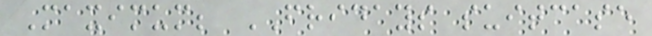Maximum; FRIDAYS suitcase
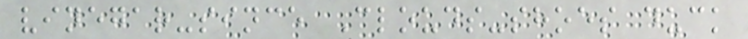vinegar-since Clouds-shoes duck
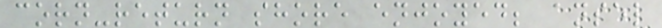corn-return shore enjoyed; ansel
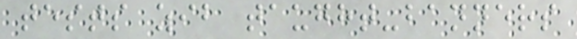tests zib taught-banners
